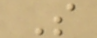S
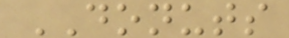DONUTS
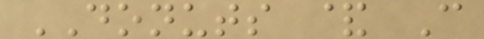DONUTS & C
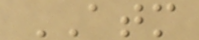ATM
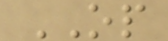OP
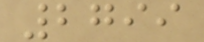2799
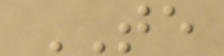TE
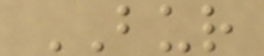BUR
